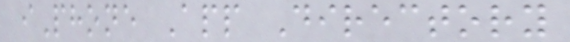iPhone App Directory
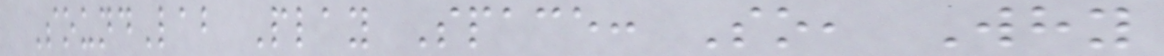SoundLab Play Space: So, Why
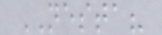NESTA?
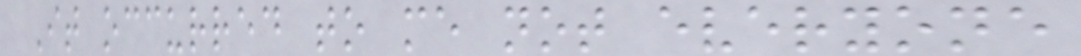It occurred to me not everyone
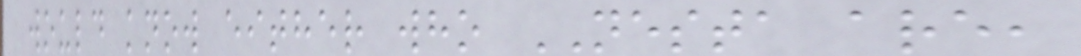would know either who NESTA are,
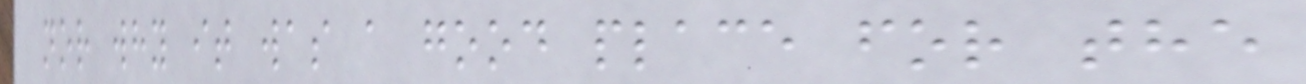nor why it was a good place for the
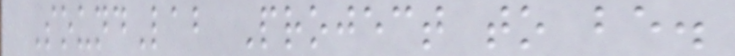SoundLab Project to be.
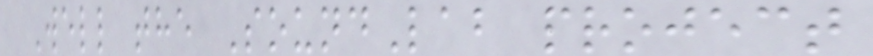Well the SoundLab project
